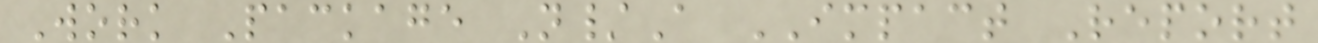Work Package N/A IMPACT Report
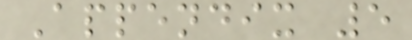Appendix 5
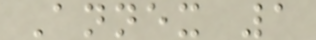Annex 1
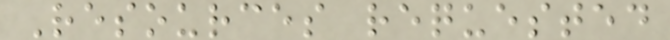Resources requested
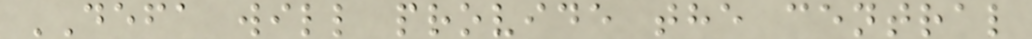DEFA will provide the central
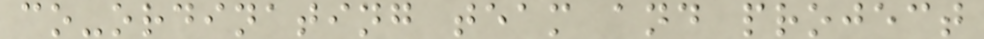co-ordinating team and project
